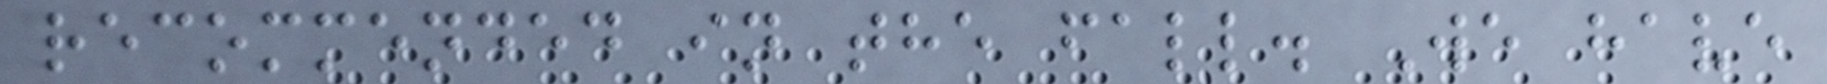recommended in the fall. We have
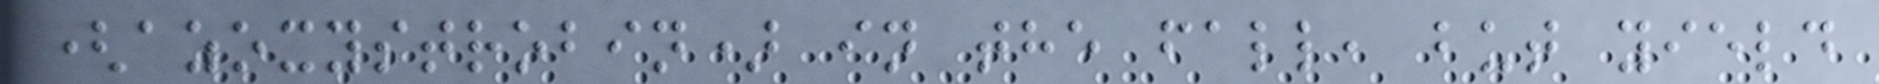(azoxystrobin) in the fall, but yield
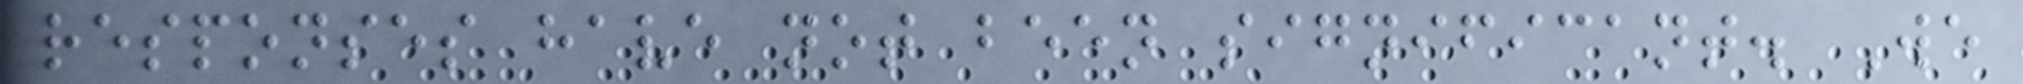responses have not been significant. We
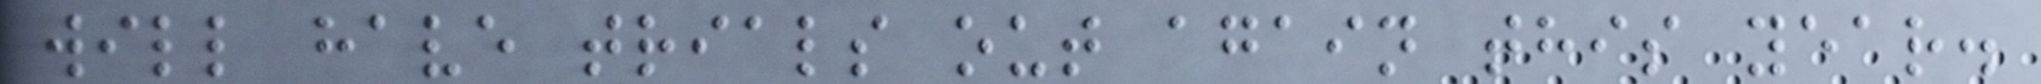will have trials out again this year.
